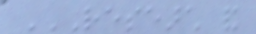RESEARCH AND
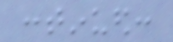continued:
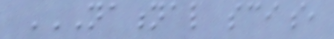NATIONAL SCIENCE
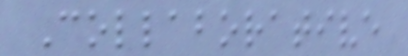Collaborative
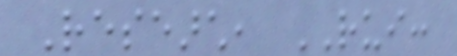Research, RUI:
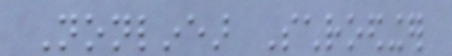Nonlinear Schroedinger
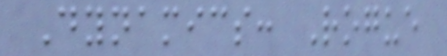Dynamics: Rogue
